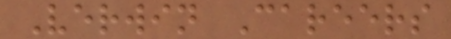Verwin Careers
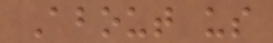About us
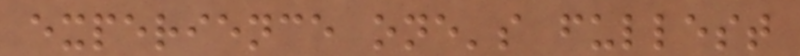experience one's fullest
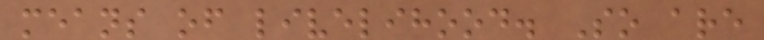means of livelihood. So are
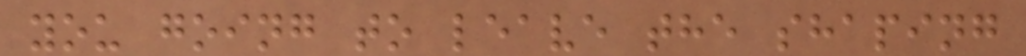you going to leave the shaping
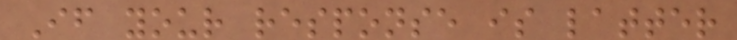If your response is latter
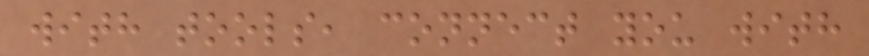with tools, connect you with
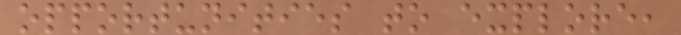opportunities to explore,
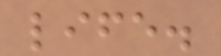life.
